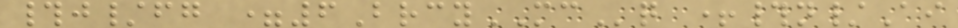#j/fg =6BrcyMCq +#n/Ai
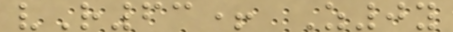vR63+ Z0y
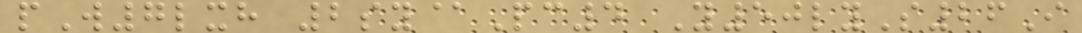pW7lxh 2sy@Pc4 Y50lyS26I
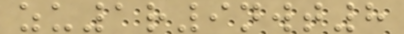zu1r9nwt8
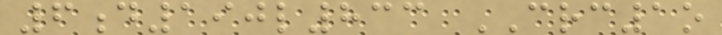6d190l833 CRC1o
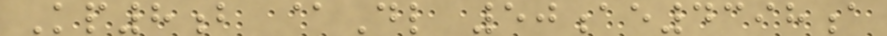Kp8b @Dl 50ae4398a
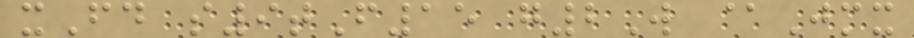xFd s9tF15 g2W @Jmx
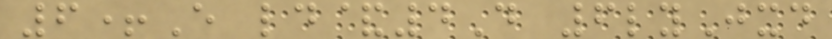6+E ld&4D 6lyJxd
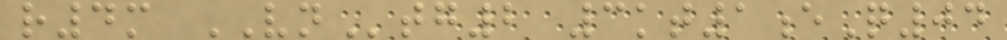r4m VNtg2 3kt1eQ04
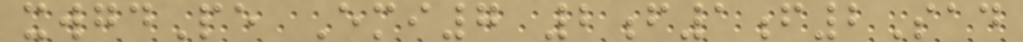xwgdPe Emi7 2f1f2Sad
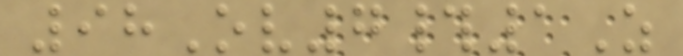98Ov7#1Z
